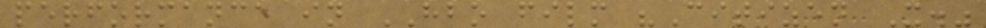performance in HBO film "Citizen X."
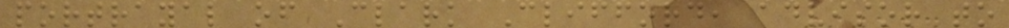portrayal of Clark Clifford, advisor to
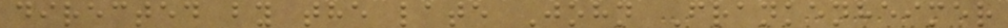directed by the late John Frankenheimer
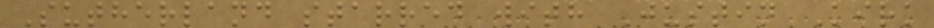Sutherland starred with Justin Kirk
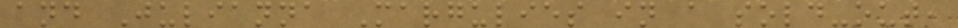and Julianna Margulies in a sold-out,
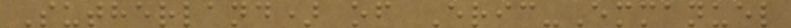Sutherland) of Eric-Emmanuel
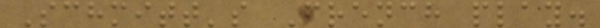Schmitt's French play.
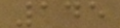145
